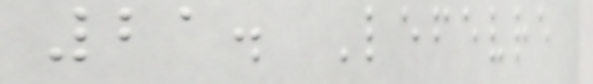21. Lefevre
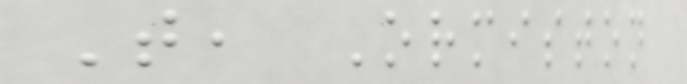T, Ormiston
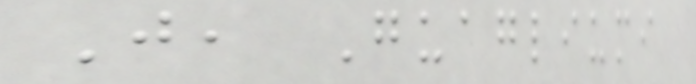J, Guagliumi
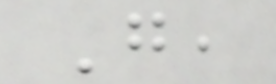G,
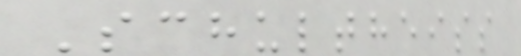Schultheiss
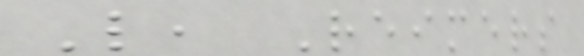L, Reimers
